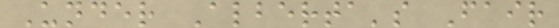Under Alberta's Fair
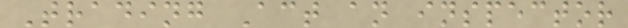Trading Act an inspector
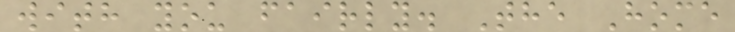with you fairly. The Home
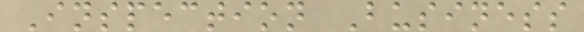Inspection Business
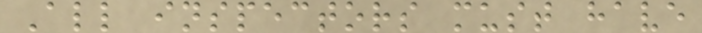All inspectors must have
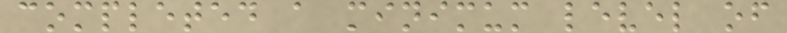completed a minimum level of
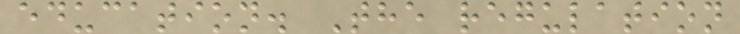education. The regulation
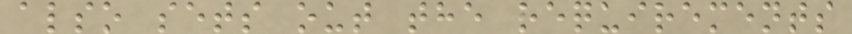also sets out the requirements
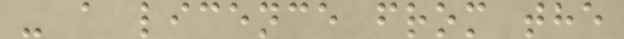- a licence from the
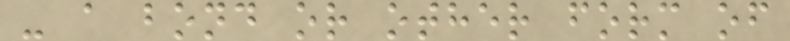- a bond or other form of
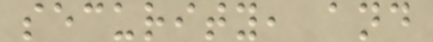security, and
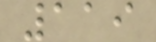119
